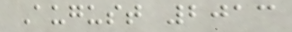August 2013
